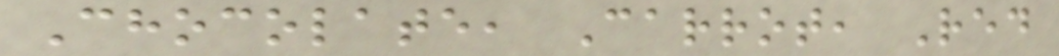Chocolate, Carrot, Red
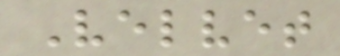Velvet
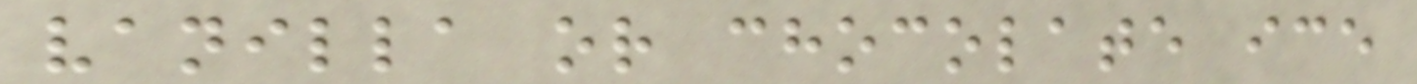vanilla or chocolate ice
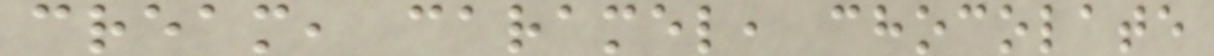cream, caramel, chocolate
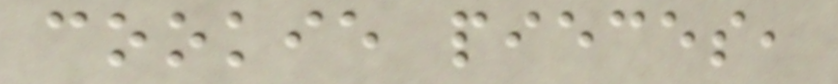cookie pieces,
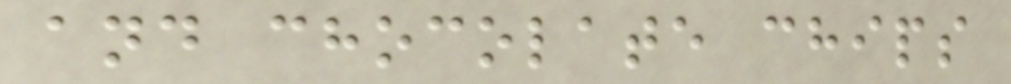and chocolate chips
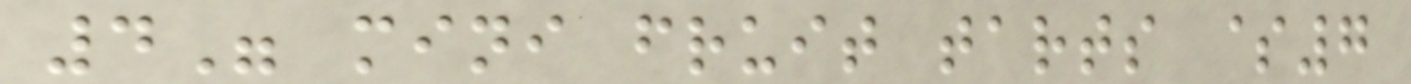4" mini fruit tarts $7
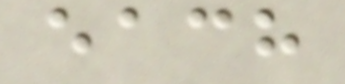each
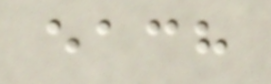each
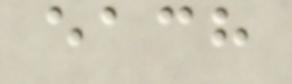each
